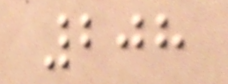208
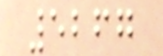5267
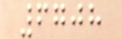6708
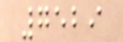7529
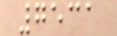7531
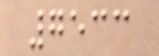7533
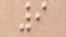9
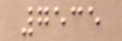7535
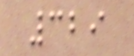329
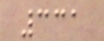331
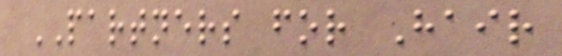PARTNERS for Hair
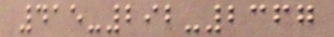415-292-2367
